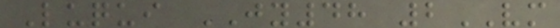Luqui JY48 2VM
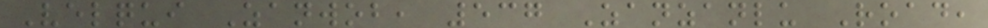Velqui Zanwob, 537 Zanzanlu Road,
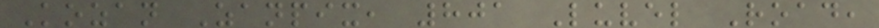Kozan Zanpix, 801 Luvel Road,
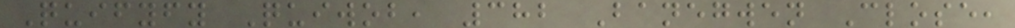Quifyfy Quiwob, 382 Banegwen Close,
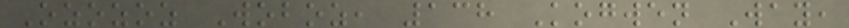Ozozoz Woboz, 138 Kogwen Way,
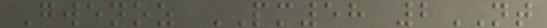Gwenoz PM58 2NT
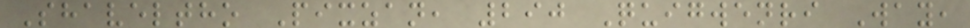Shaveltho Pixzan, 290 Quigwenri Way,
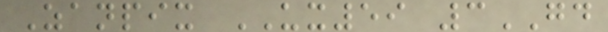Zanpix UX59 3GD
